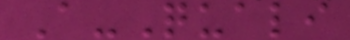A-Quali
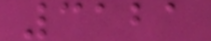3121
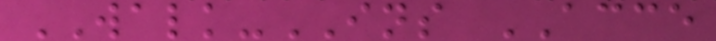WALK-INS ACCE
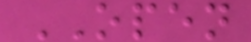OPEN
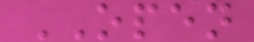OPEN
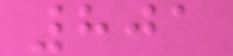801
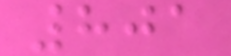801
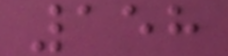158
